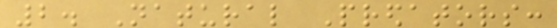2. Natural Predators:
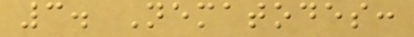3. Nematodes:
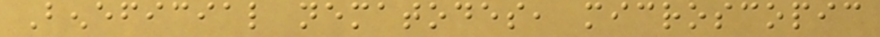Beneficial nematodes, microscopic
